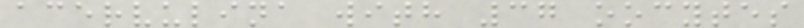acervulina with 37 oocytes
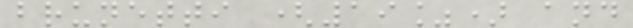brunetti (19%) and
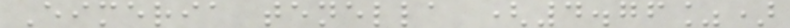Eimeria tenella (4.76%)
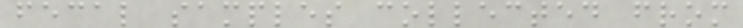fecal samples collected from
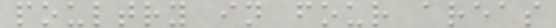poultry in four areas
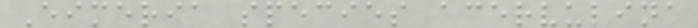Eimeria species acervulina
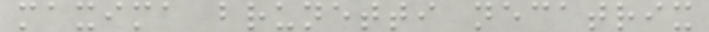maxima brunetti necatrix
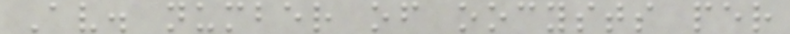Av. number of oocysts per
